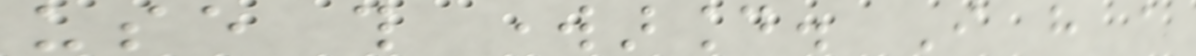use this workaround. I have a
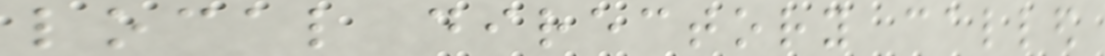local directory called
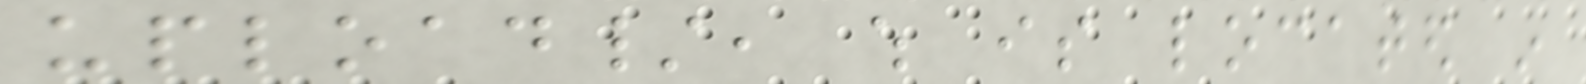upload/, which is located in
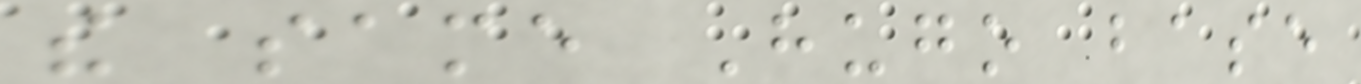the same Hugo base
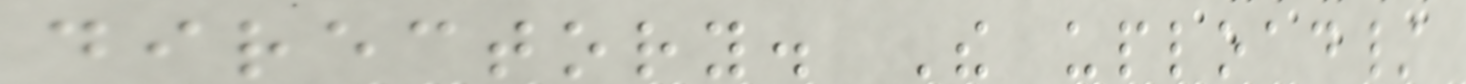directory. The upload/
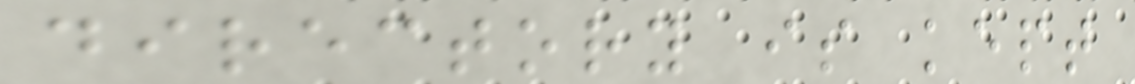directory is kept
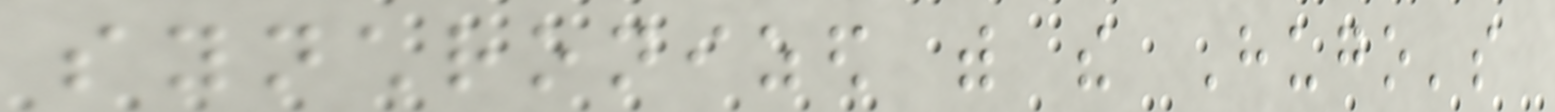synchronized with the Hugo's
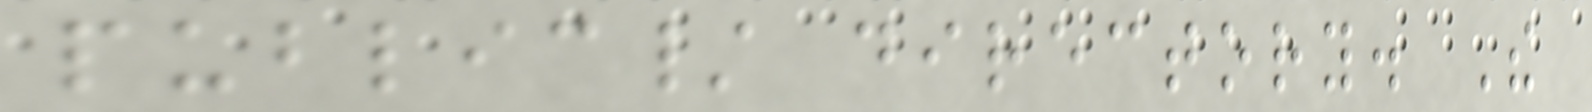public/ directory. The
